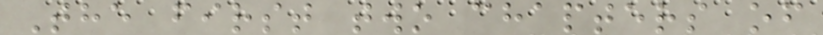The first two chapters of
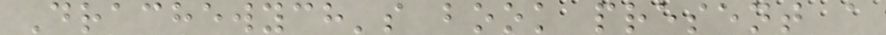Drachewych's book present a
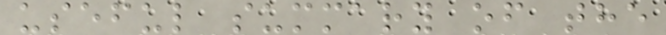useful summary of the
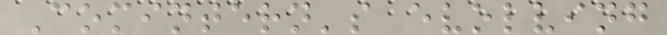Comintern's evolving
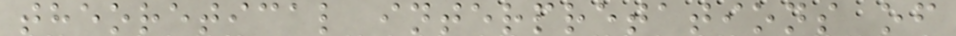theoretical interpretations of
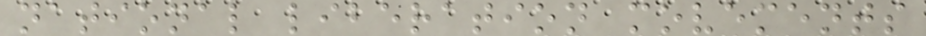national liberation movements
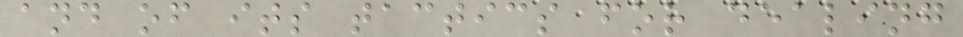and of its tactics for dealing
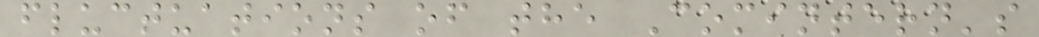fluctuations of the Comintern's
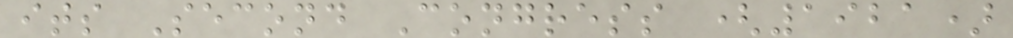its Second Congress (1921)
